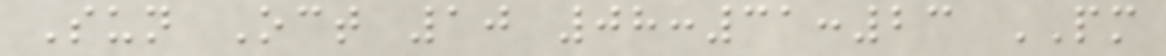Sun Oct 10 08:31:23 PM
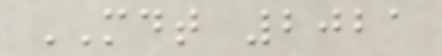MDT 2021
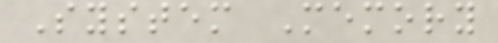System Memory
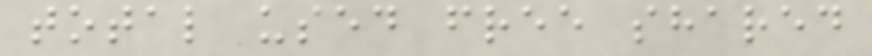total used free shared
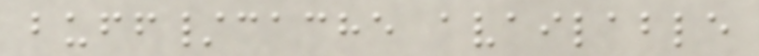buff/cache available
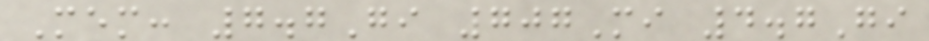Mem: 7.7Gi 707Mi 4.7Gi
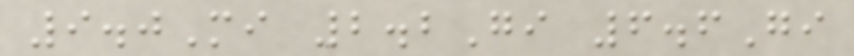9.0Mi 2.2Gi 6.6Gi
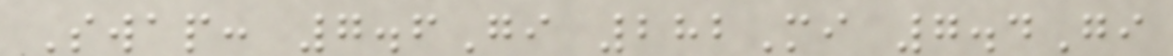Swap: 7.6Gi 282Mi 7.4Gi
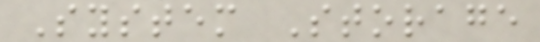System Storage
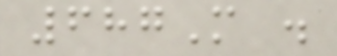687M .
